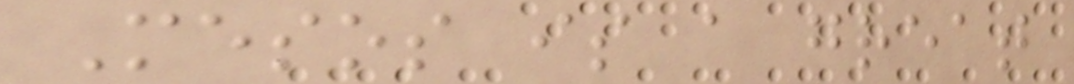Mesos is a great
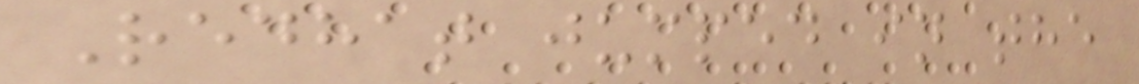Redhat jumped in the
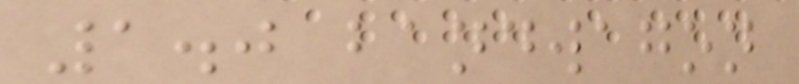1.0 bandwagon
